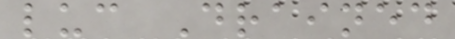luc Drained
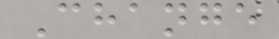Change
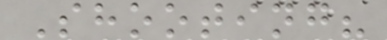Shooting?
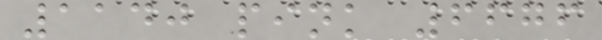1140 pink 6676
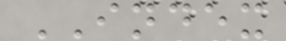INDEX
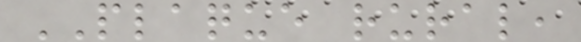PLAQUE rural,
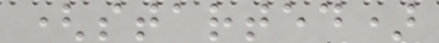(started)
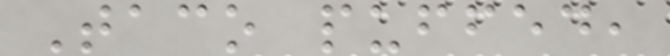Taco puffed,
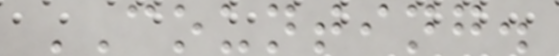COUNTING.
